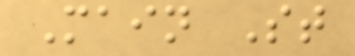Main St
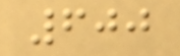600
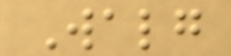Walg
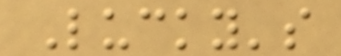Lucky's
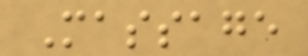Massage
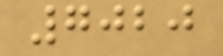7020
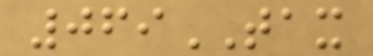069TAX
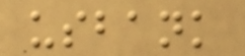usbank
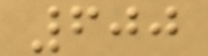600
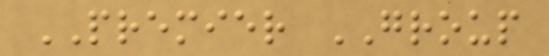PREMIER GROUP
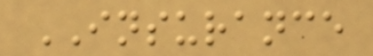INSURANCE
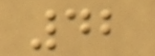42
